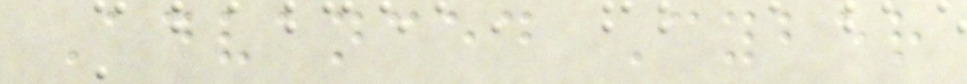Advanced Cyber
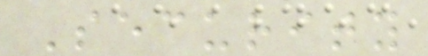Security
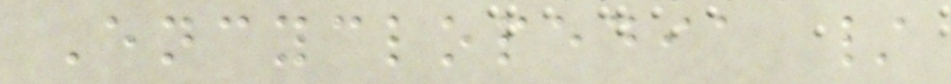Encyclopedia /
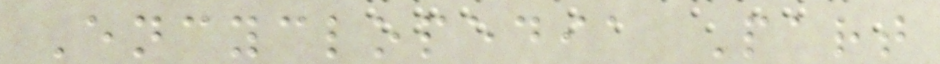Encyclopedia Part
